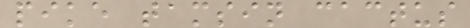pike tamsin cactus
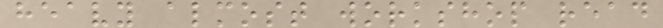heavy almost workshop read
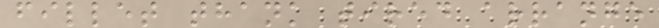fillet thank tired arrange
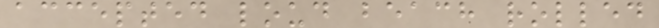accepted loud beach rolled
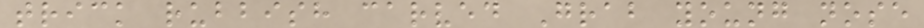trick rubbish carved Grab young nose
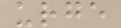urge
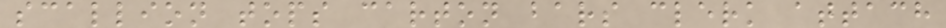scallion tops carton bars clerk attach
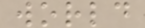world
